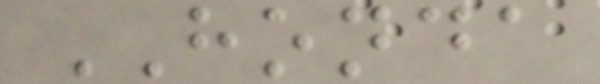HONDA
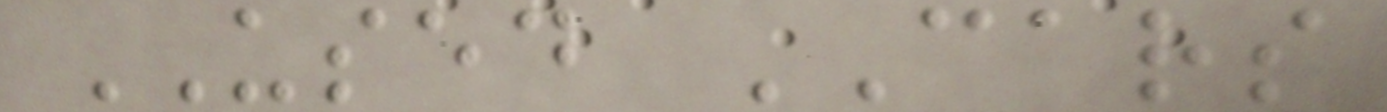USED CARS
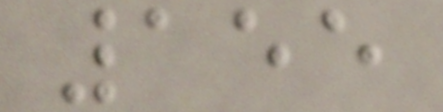155
